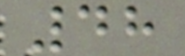48
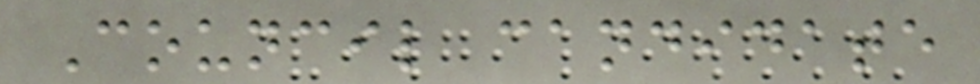Council candidate
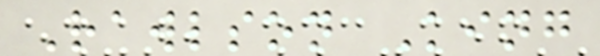Rawlson King
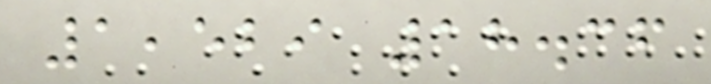1,529 18.36
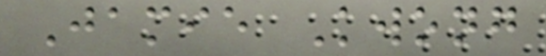Jamie Kwong
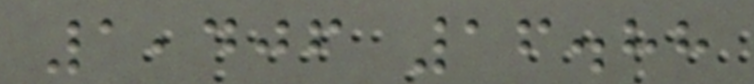1,406 16.88
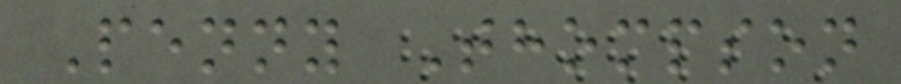Penny Thompson
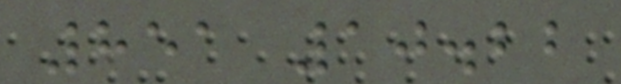851 10.22
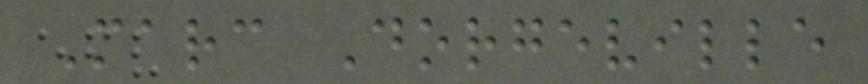Marc Dorgeville
